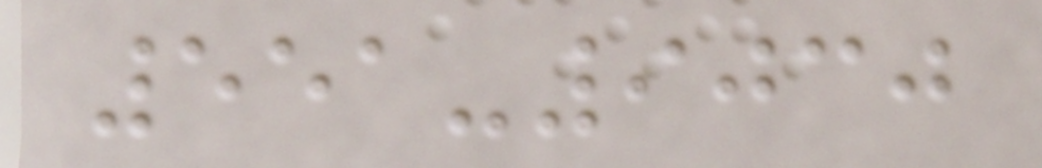551-9030
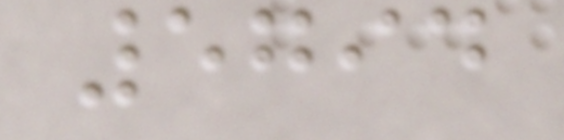5794
